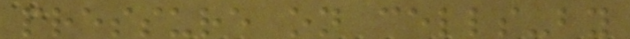pressure on cells-by
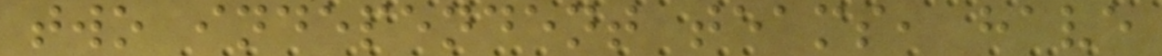two independent teams, have
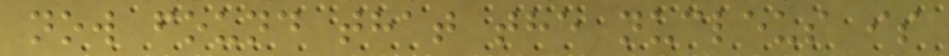now found that the nucleus is
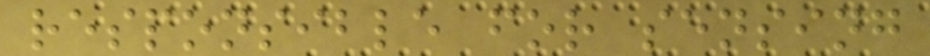responsible for sensing
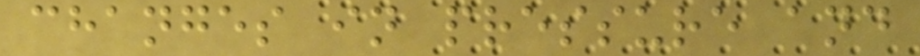changes in pressure and
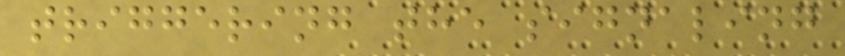triggering the signaling
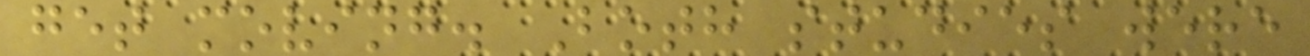get moving. Both studies were
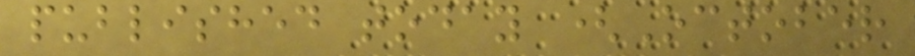published today (October
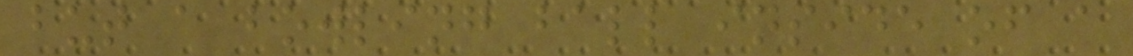but a bowling ball inside of a
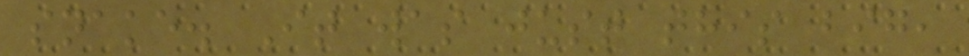snake. It was just this big,
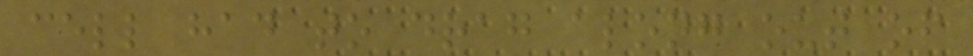cell had to drag along out of
